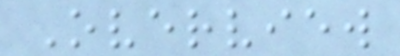Overview
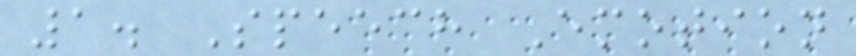1. Speech Emotion
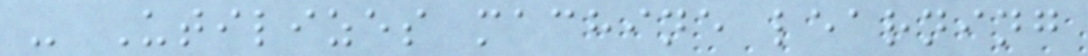- Utilizes machine learning
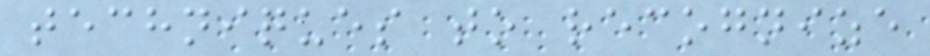techniques to recognize
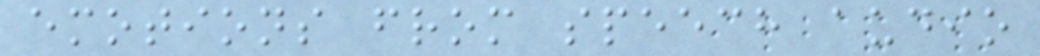emotions from speech audio
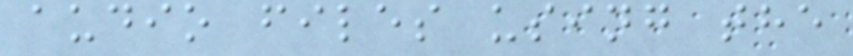audio files using the
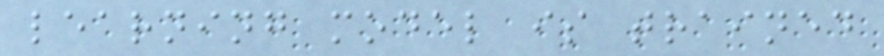learning model is trained
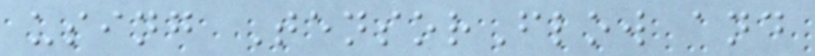using TensorFlow and
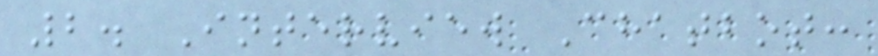2. Interview Chatbot:
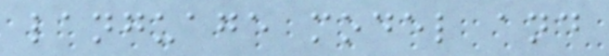language model and
